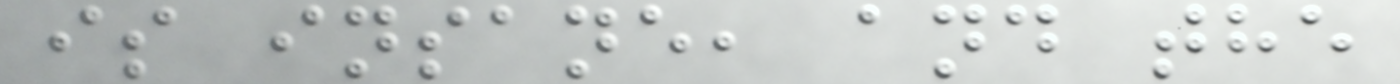is insane, and the
